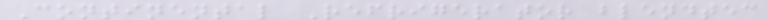Continental Refrigerator blendtec
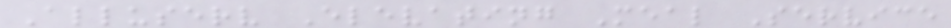Alluserv Elevating Meal Service
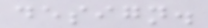design.
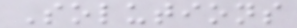Solutions
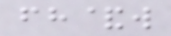fh&w
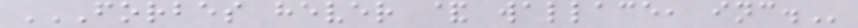FORBES HEVER & WALLACE, INC.
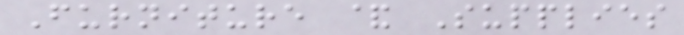Furniture & Supplies
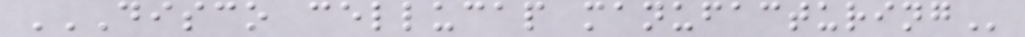DISCO CELLUCAP MANUFACTURING
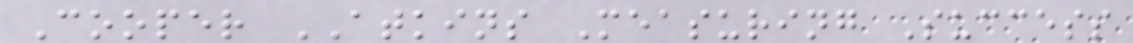Cooper ATKINS Measuring Success
